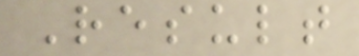Result
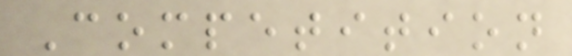Competition
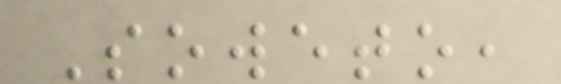Soweto,
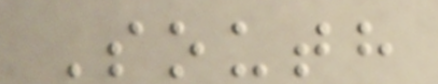South
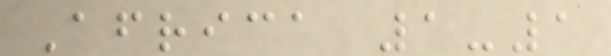Africa 1-1
